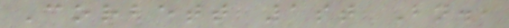Corbett 1st Bn.,
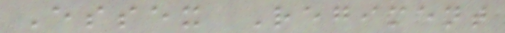Essex Regiment
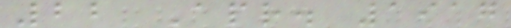22 Apr. 1917
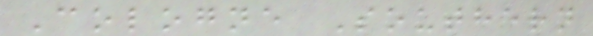Cologne Southern
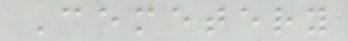Cemetery
